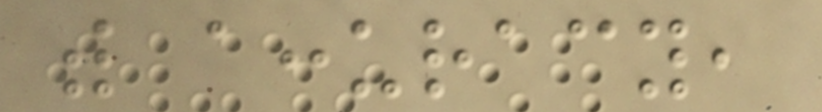with accuracy,
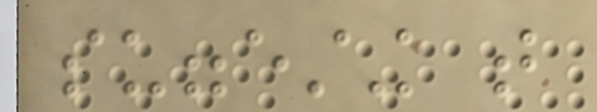suggesting that
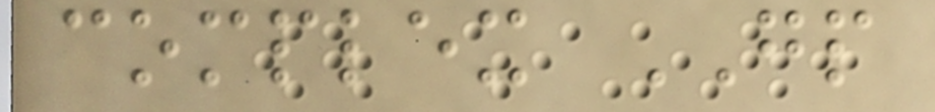complex GP
